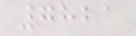7821
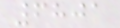6801
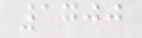1700
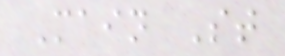Main St
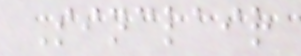Sinclair
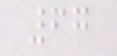67
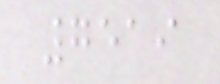7519
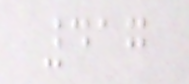417
